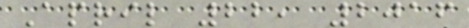April 22, 2016
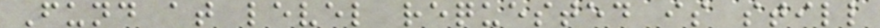Fund at level requested is still
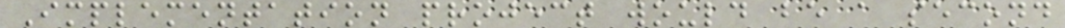Implementation project would be a second
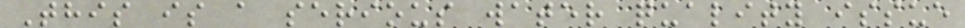This is a serious water quality issue
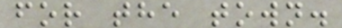for the town.
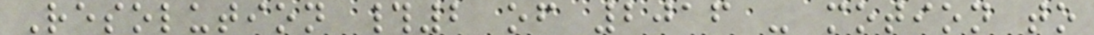Resolution #2 of 2016 - motion to
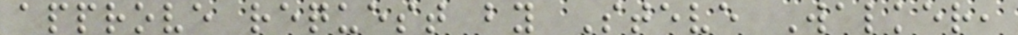approve request by Steve Walker,
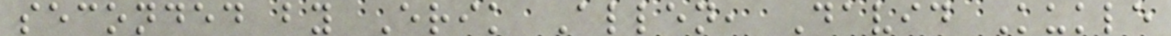seconded by Erik Allen, David Kukle
